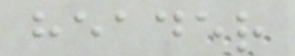header
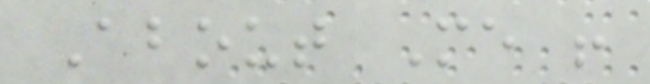About Me !
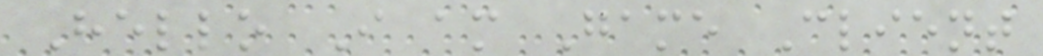Hello I am Game Client
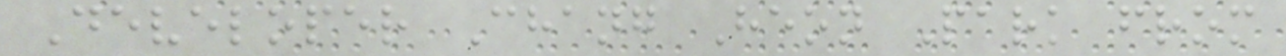Developer Chang Heon Park from
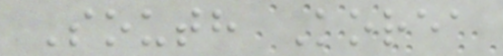South Korea
